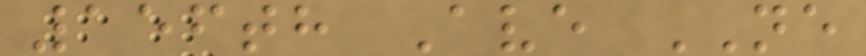156th Ave NE
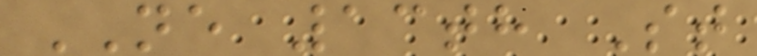NE 13th St
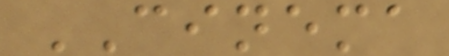CINEMA
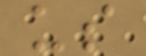us
